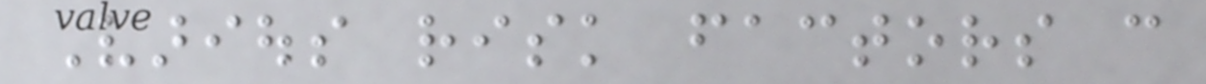Various risk factors can
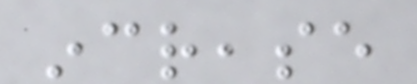increase
